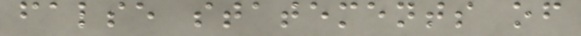false statements of
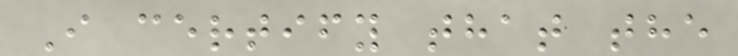I certify that the
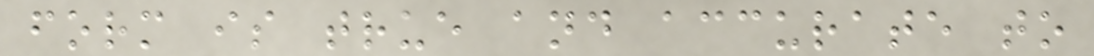form is true and accurate to
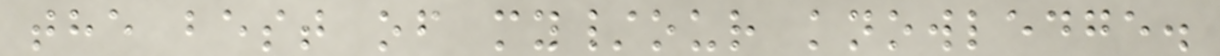the best of my/our knowledge.
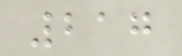217
